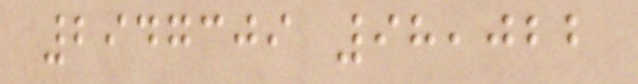2947309 98,022
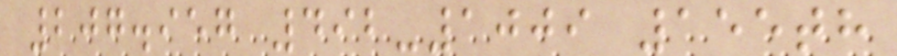207.957 492-1009 155th
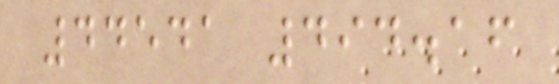44541 494.16
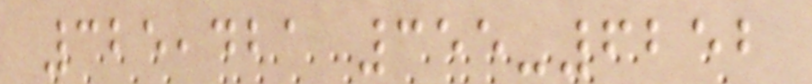325,421 355-6252
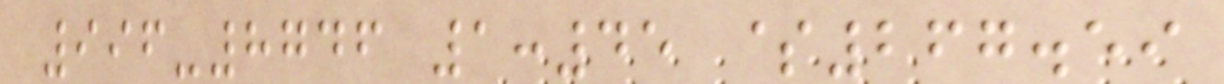996-8746 1:45 $267.59
